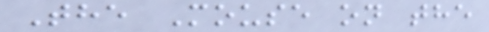The Mouse on the
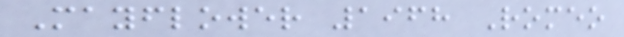Mayflower 1968 Romeo
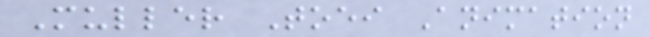Muller Toei Animation
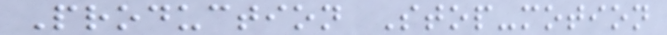Production Stop-motion
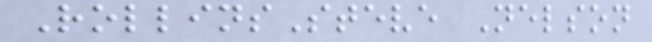RollinsSteve Nelson
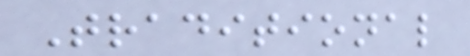Traditional
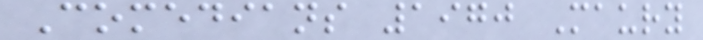Comedians 1970 Maury
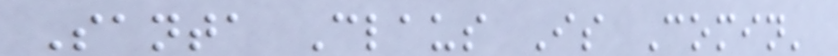Santa Claus Is Comin'
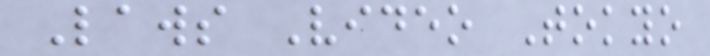Laws Video Tokyo
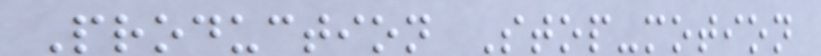Production Stop-motion
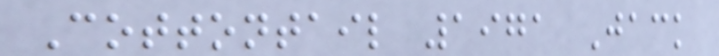Cottontail 1971 Jack
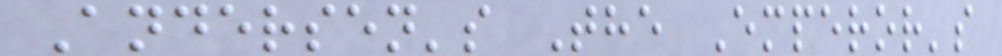Andersen's The Emperor's
